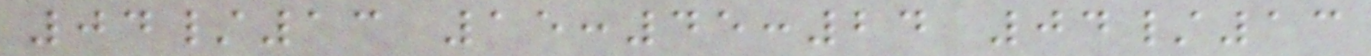04/13 15:45:24 04/13
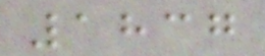1837
